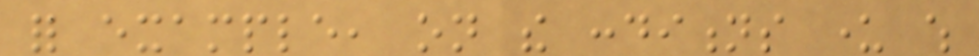for example, on the conditions under which
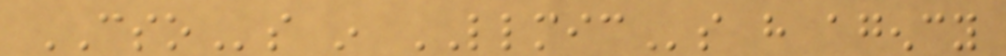CSOs in LLMICs have agency
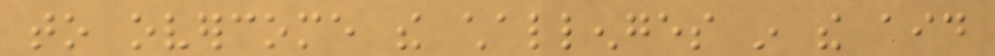to overcome the challenges in the aid
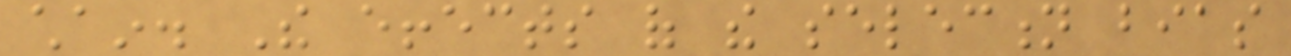chain. The effects of the selection bias
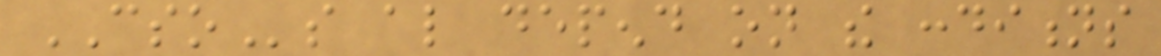CSOs also depend on the conditions
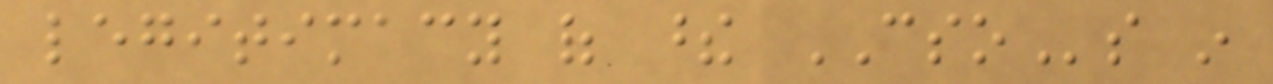legitimacy of these CSOs in
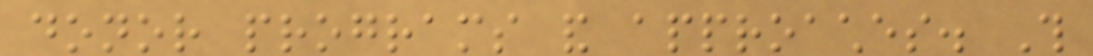donor programs and approaches. This
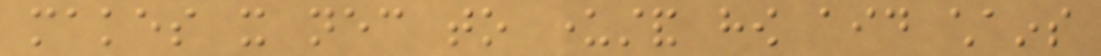makes it necessary to understand how aid chains
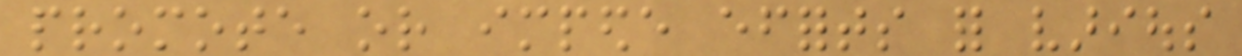promote or impede efforts for various
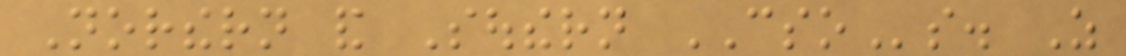Northern and Southern CSOs. As
